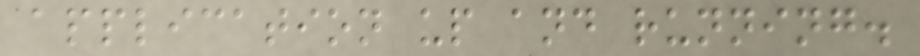application up and running.
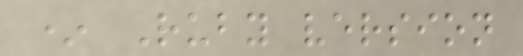* Ruby version
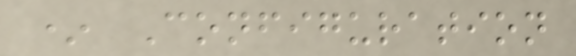* Configuration
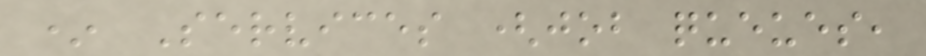* Services (job queues,
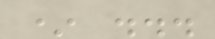* ...
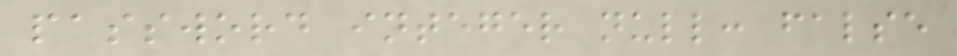password integer null: false
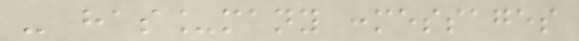- has_many :messages
